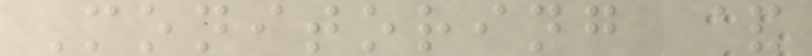Monitoring &
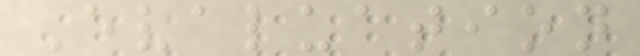Evaluation
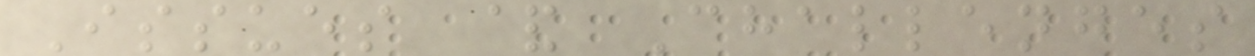Issues & Challenges
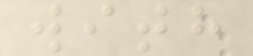with
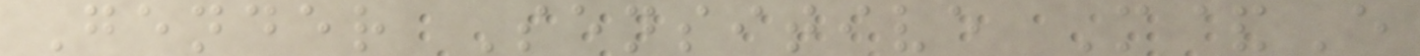Gender Sensitive M&E
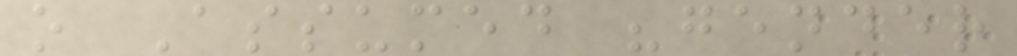o Assumed "gender
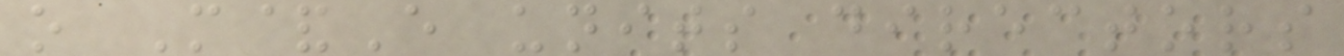o M&E units directors
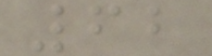62
